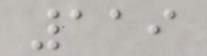119
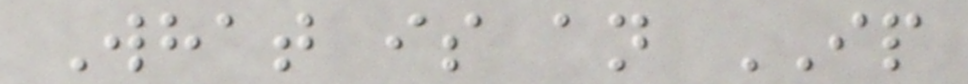What is an IP
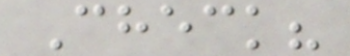Check?
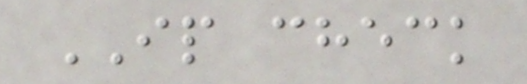IP check
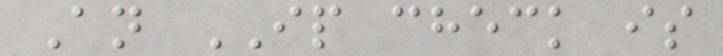An IP check is
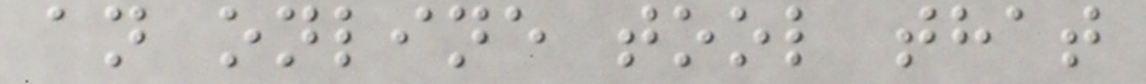an online tool that
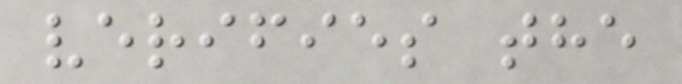verifies the
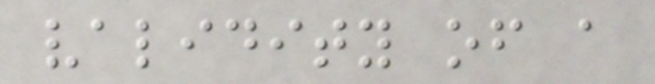validity of a
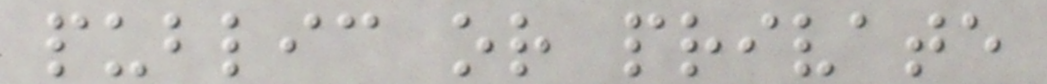public or private
